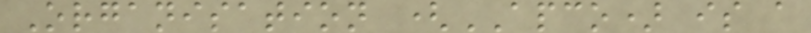Organisation (APCO) is a
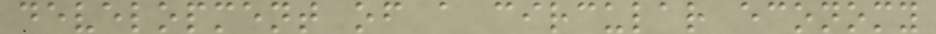development of a circular economy
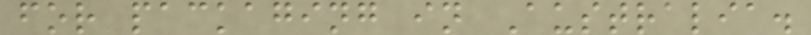for packaging in Australia.
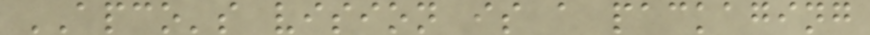APCO's vision is a packaging
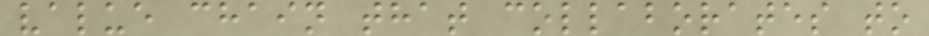value chain that collaborates to
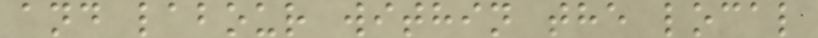and labour within the local
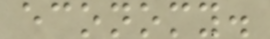economy.
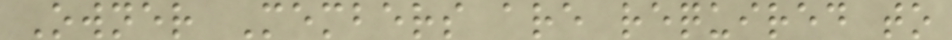Owner Members are required to
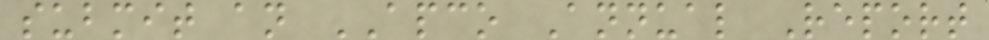submit an APCO Annual Report
